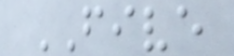FIVE
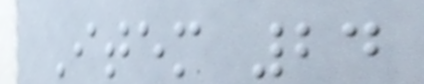Item 24
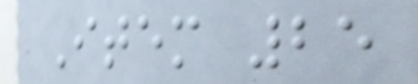Item 25
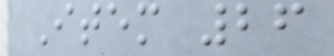Item 26
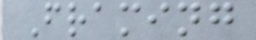Framing
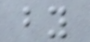by
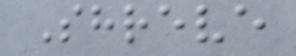Shreve
